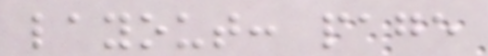layout: page
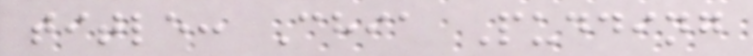title: Chia Pudding
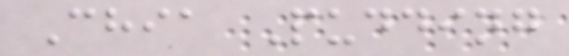Chia Pudding
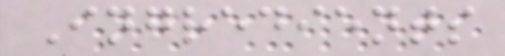Ingredients
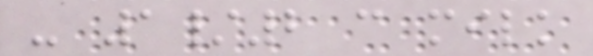- 1/2 c milk
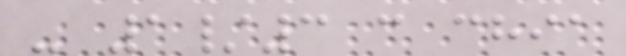- 1/3 c chia
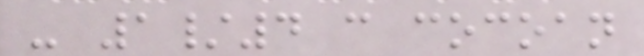- 1/4 c cocoan
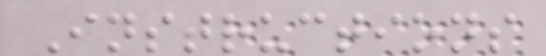Instructions
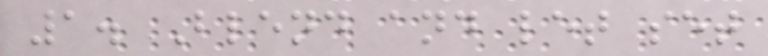1. Blend and let set
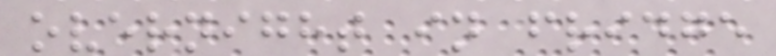overnight in fridge
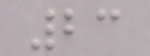23
